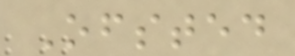Ofsted
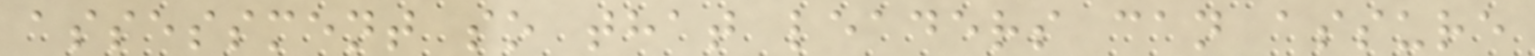assessment so that leaders can assure
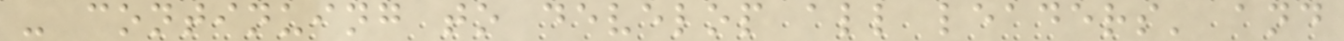- continuing to develop all leaders' and
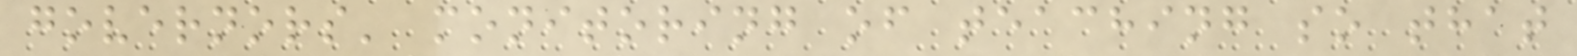governors' monitoring of teaching so that
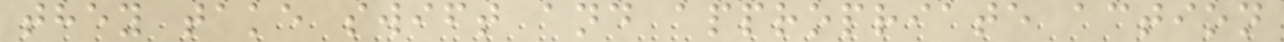they take swift and appropriate action
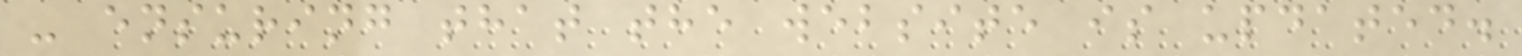- ensuring that the website is updated.
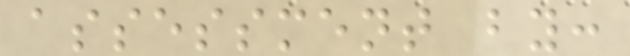assessment by:
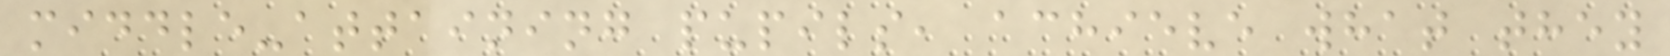middle-attaining pupils, achieve what they
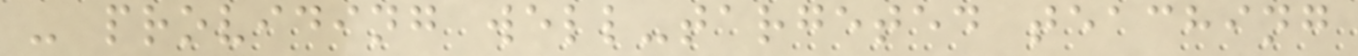- providing well-targeted teaching
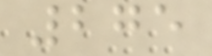275
